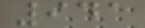941
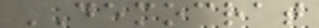DEMOCRAT
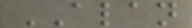ALAN
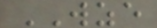WZE
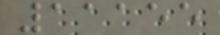11155
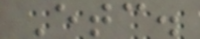Etc.
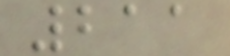211
